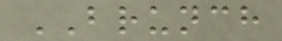BRUNCH
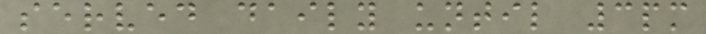served daily until 3pm
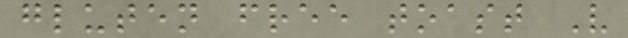gluten free toast V
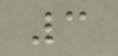3
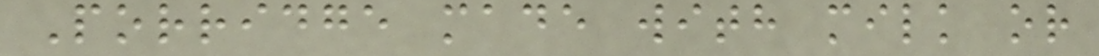Porridge made with milk or
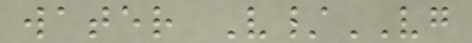water V/VG
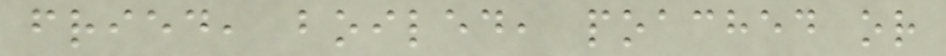fried, boiled, poached or
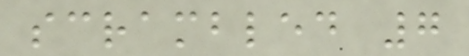scrambled 7
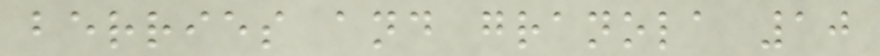berries and granola 10
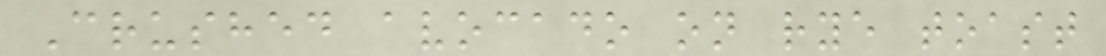Crushed avocado on rye toast
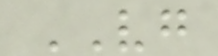VG
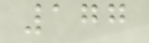177
